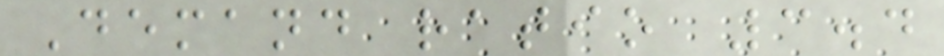Demand ratio 3.4
